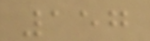157
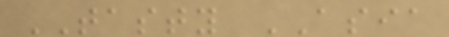TASTY ASIA
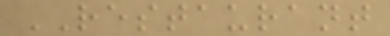RESTAURANT
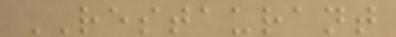RESTAURANT
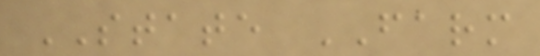STATE FARM
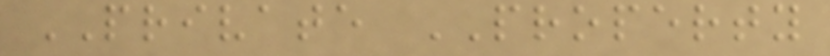PRIVATE PROPERTY
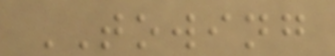TOWING
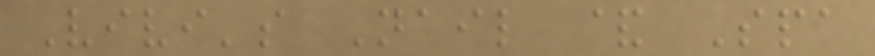Vivi's Nail & Spa
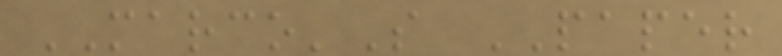MARCO'S PAPER
